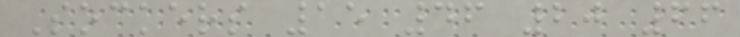Sockers 15 46 20 66
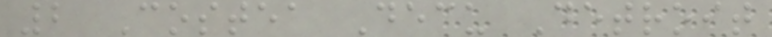2 Costea Decu Detroit
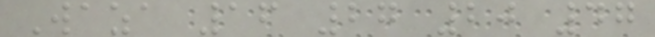Waza 16 27 20 47
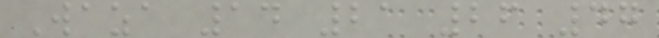Waza 14 21 26 47
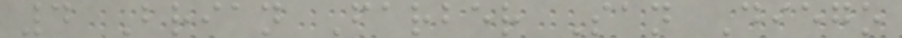4 Brian Farber San Diego
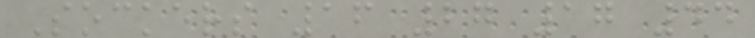Sockers 16 27 17 44
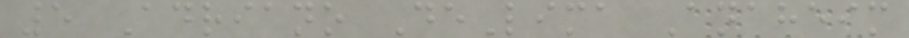5 Adriano DeLima Anaheim
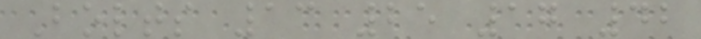Bolts 13 25 17 42
